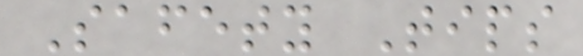Safety Tips
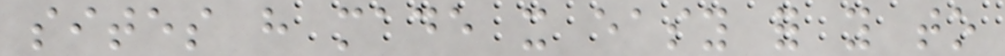sites have made it easy for you to
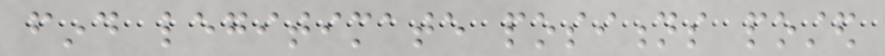find legitimate positions posted
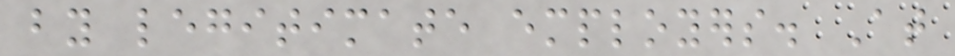by legitimate employers. At
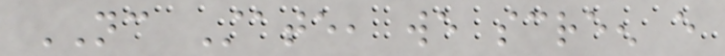NC State, we screen every
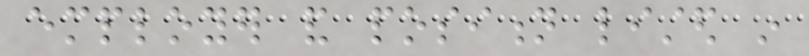employer and position listed in
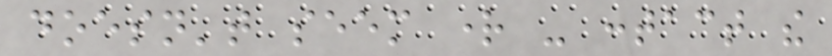doesn't seem right - contact the
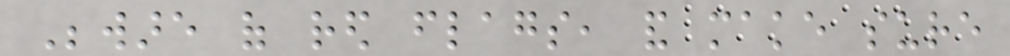Beware of red flags, and make sure
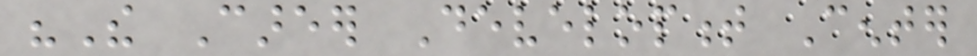"The Career Development Center
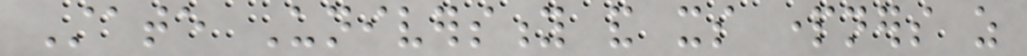State University and its partners as
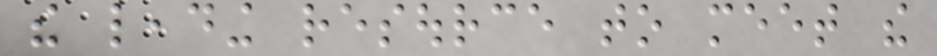the leading resource to meet the
